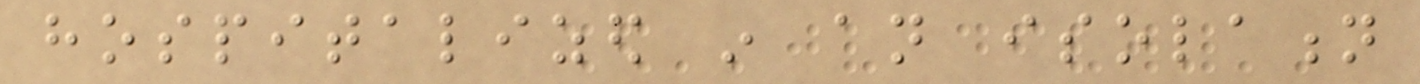hospitalized in an isolation
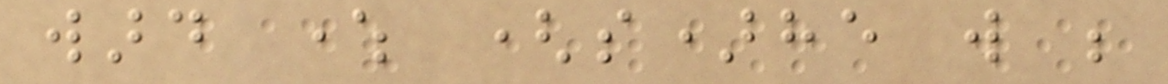ward where (s)he will be
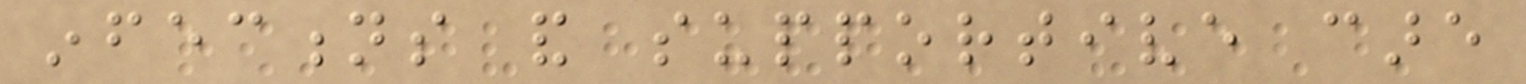infections and supportive care
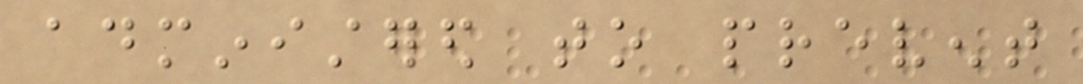administered to prevent
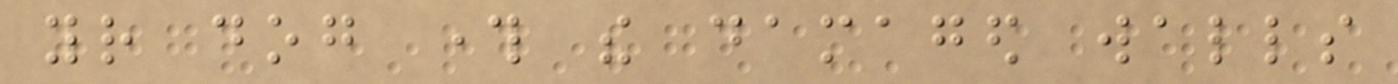your dog through the damaged walls
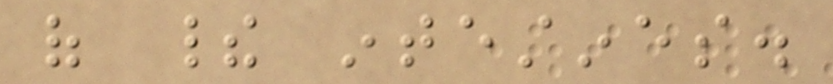of their intestines.
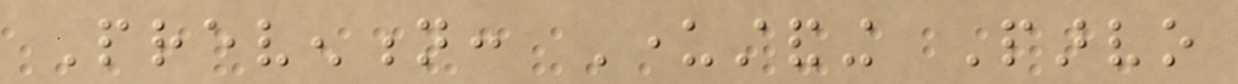Prevention: Understanding Parvo
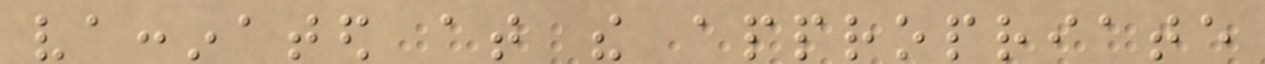vaccinated at the appropriate
